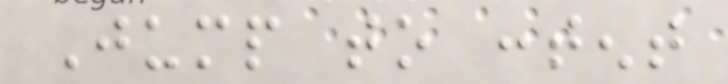Jump to content
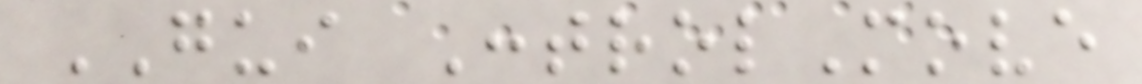GUI ControlMove
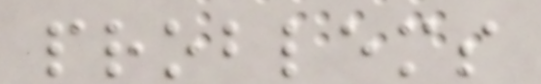problems
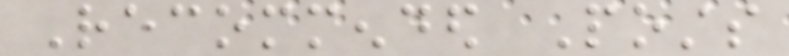Recommended Posts
